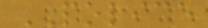POLICE
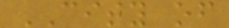CITY of
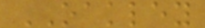OAKLEY
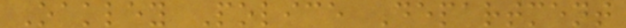Oakley Police Department
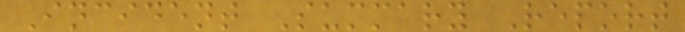Incident Summary Report
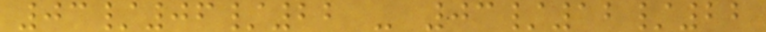03/06/22 - 03/12/22
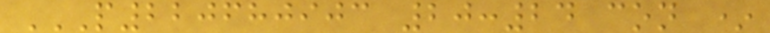P220680903 20:24 CON *
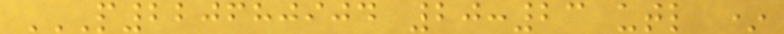P220680904 20:23 UTL *
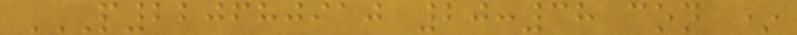P220680910 20:38 CON *
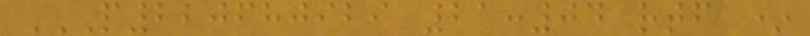P220680929 21:04 RTF *
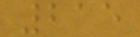215
